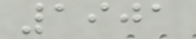1901
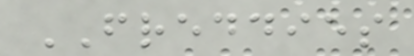FREDDIES
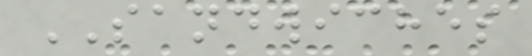SANDWICHES
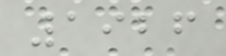1926
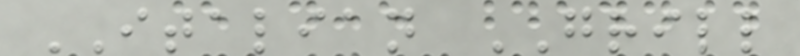ITALIAN GRILL
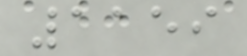1159
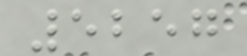5257
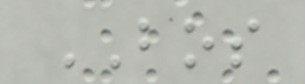BOS
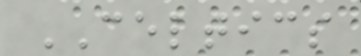CELTICS
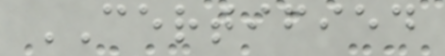CERTIFIED
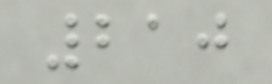210
